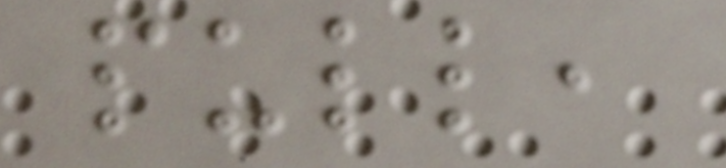pull,
